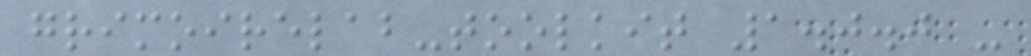grimoirelab-toolkit 1.0.0 -
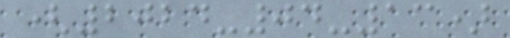(2024-04-13)
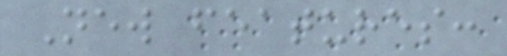New features:
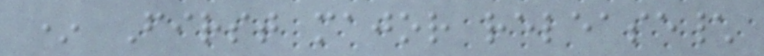* First major release\
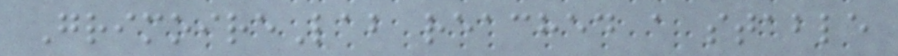GrimoireLab reached a stable
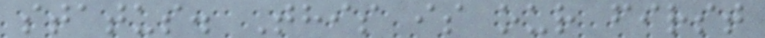status. This is our first
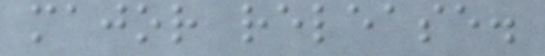major release.
